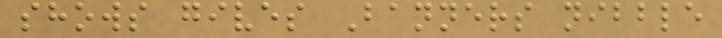shows gives Banners nibble
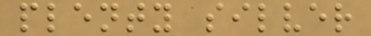plenty silver
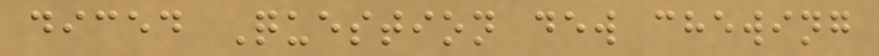diced Question dew chewing
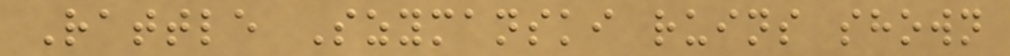Rattle Szymanski ruins shown
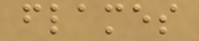flames
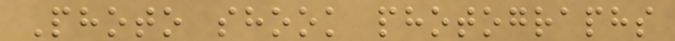Photo shook photographs
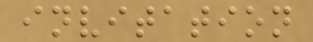invitation
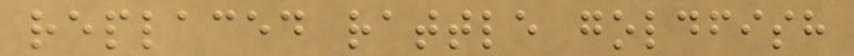replaced rattle goldfish
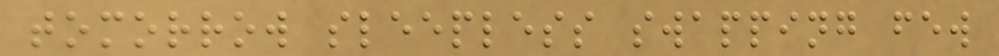tomorrow sleepless swapping few
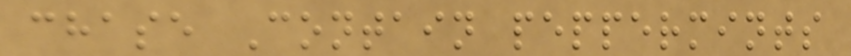chase Contain peppermints
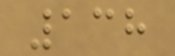138
